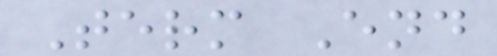Term End
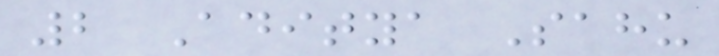2 Aditya Sahu
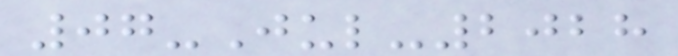07-Jul-2028
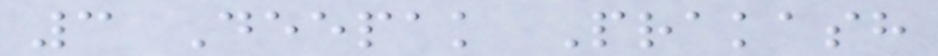3 Deepak Prakash
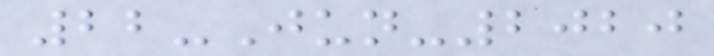22-Jun-2020
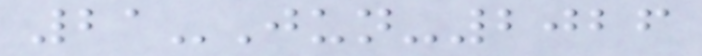21-Jun-2026
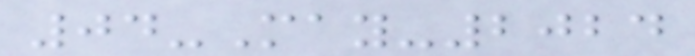04-May-2024
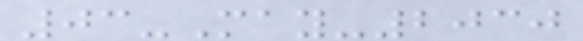03-May-2030
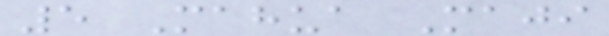5 Mahua Maji
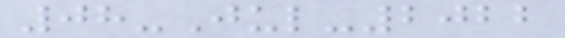08-Jul-2022
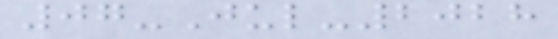07-Jul-2028
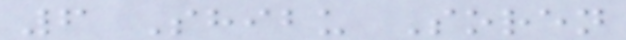6 Shibu Soren
